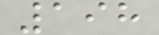198
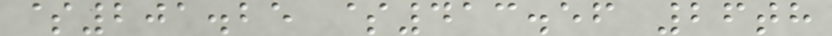$201.25 $413.56 26th
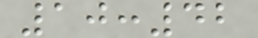10:42
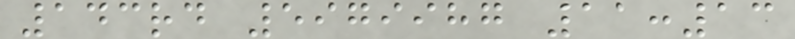143rd 5979987 11:13
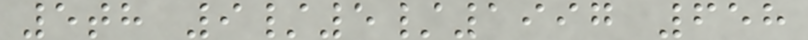5th 9/5/1997 658
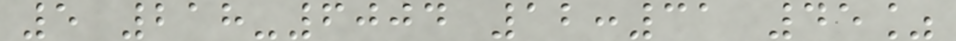5 218-6004 12:31 45%
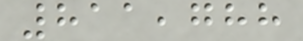811,788
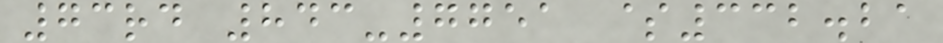73rd 843-7751 $332.21
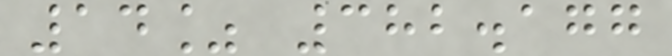14% 382.177
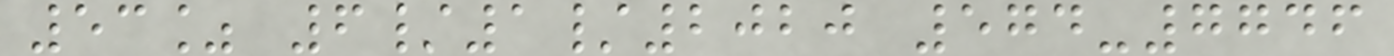53% 6/1/2020 574-7746
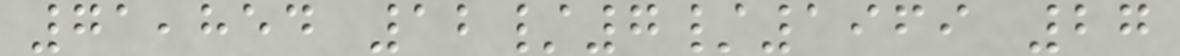71,854 12/7/1969 27
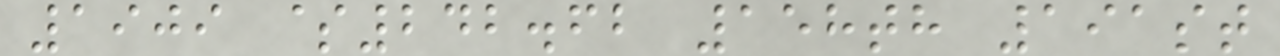1909 $242.62 158th 191st
